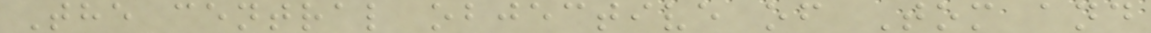The central objective of Tom and
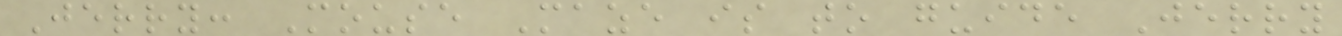Jerry: Mouse Maze is to guide Jerry
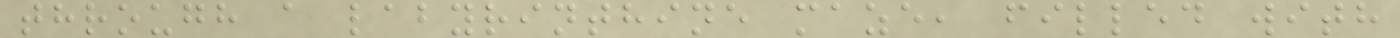through a labyrinthine maze, filled with
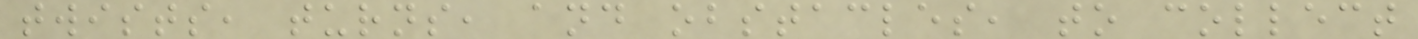twists, turns, and obstacles, to collect
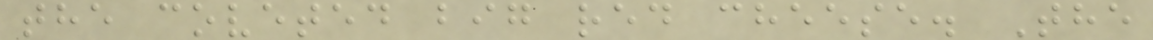the coveted big red cheese. The
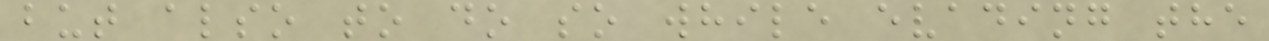but also to do so while evading the
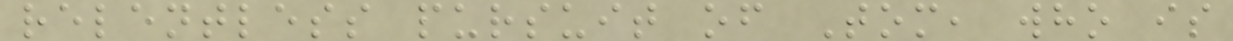relentless pursuit of Tom, who is
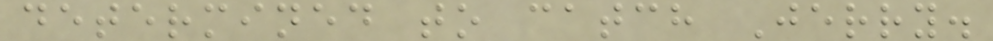determined to catch Jerry.
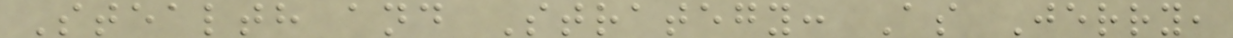Stealth and Strategy: As Jerry,
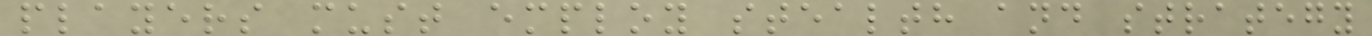players must employ stealth and strategy
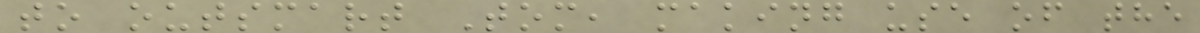to outsmart Tom, making use of the
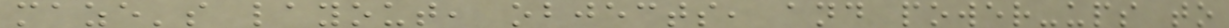maze's layout, objects, and power-ups to
